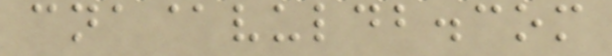cna@vuldb.com
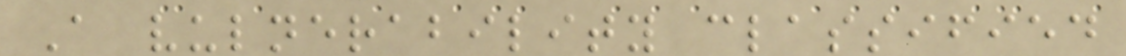A vulnerability classified
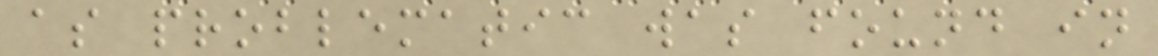as problematic was found in
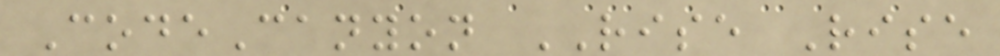CodeCanyon RISE Rise
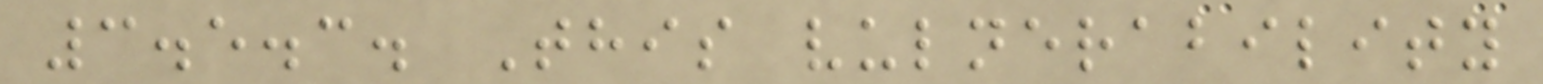3.5.3. This vulnerability
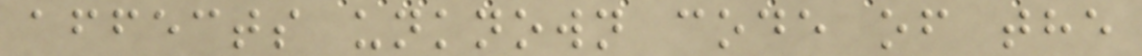affects unknown code of the
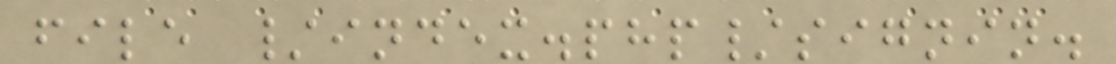file /index.php/signin.
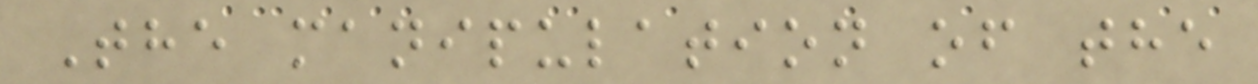The manipulation of the
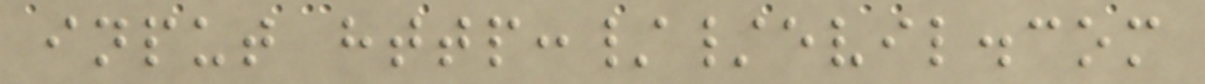input http://evil.com
